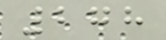278
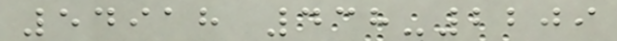54918 438-2209
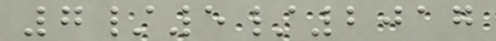7/5/2017
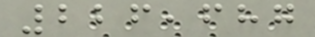226,687
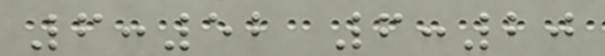6:52 6:20
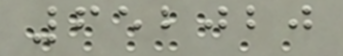652020
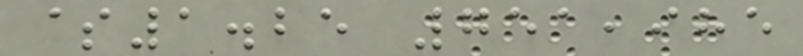$1.25 751,985
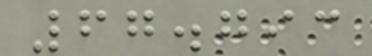67.793
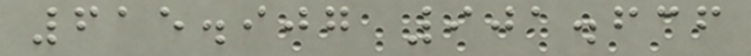615.907 901.636
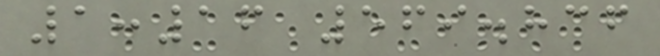1:16 569.836
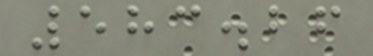583.26
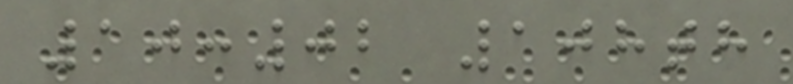10:02 108th
